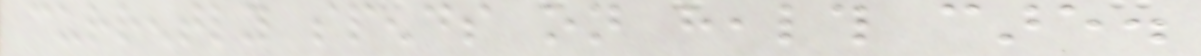currently spends on health care.
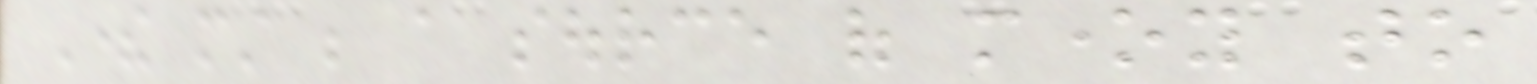There must be a source of money to
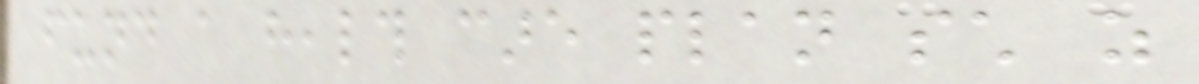fund a health care plan such as
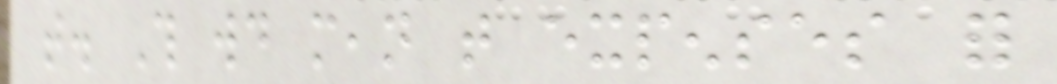that. This would mean that expenses for
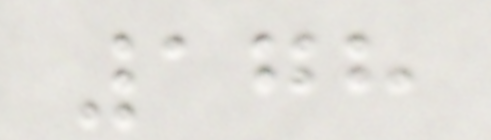178
